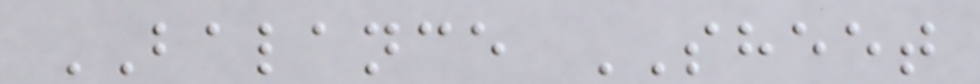BALANCE SHEET
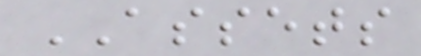ASSETS
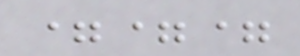===
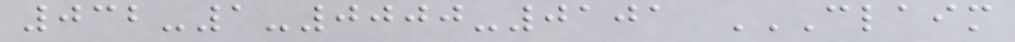032-1-0000-0101 CLAIM
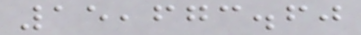15,673.60
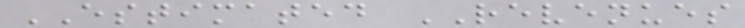ESTIMATED REVENUES
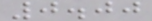0.00
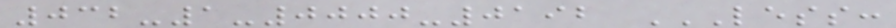032-1-0000-0192 LESS:
